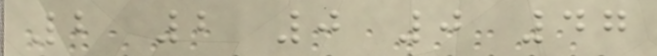2 2 0 0 47
